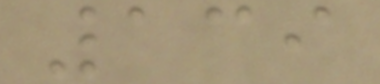139
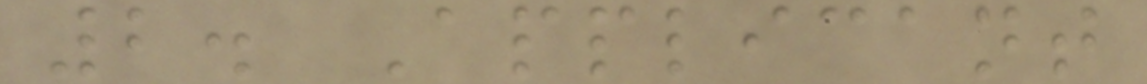2. Applicant
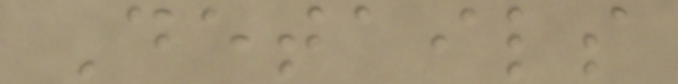Details
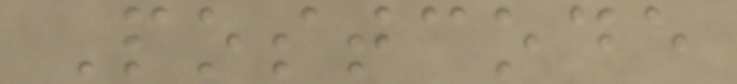Postcode
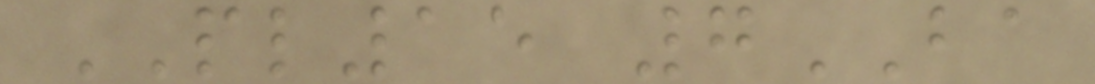PL15 7BA
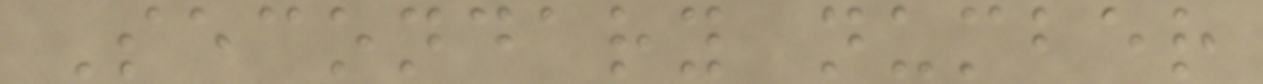Secondary number
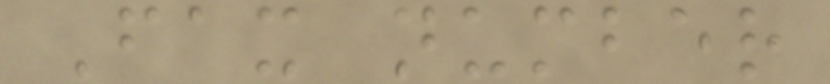Fax number
